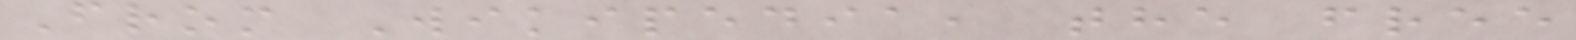From Wikipedia, the free
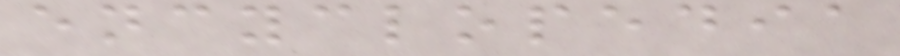encyclopedia
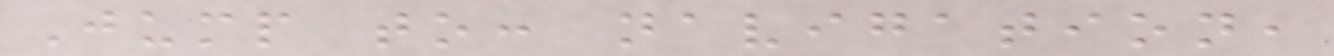Jump to: navigation,
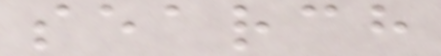search
